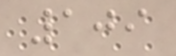109
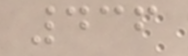436
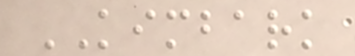KIMBARK
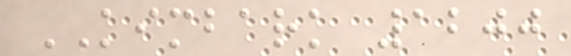KIMBARK 1200
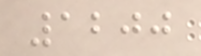1200
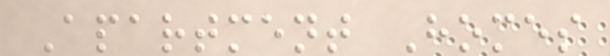Apartment Homes
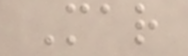Mar
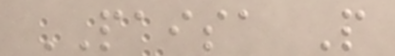PAISA P
